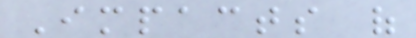Impacts of
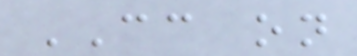CC on
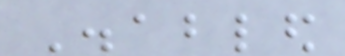Disabled
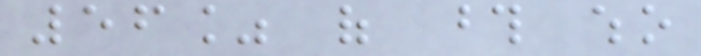56% of those who
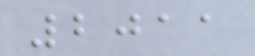2011
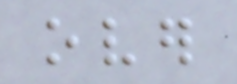over
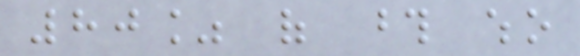80% of those who
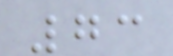73
